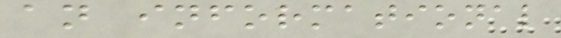an informational
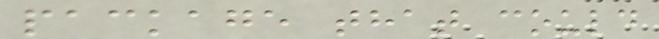package that could
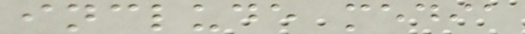include media
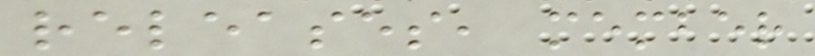releases, member
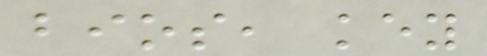bios, key
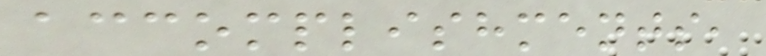accomplishments,
